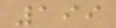199
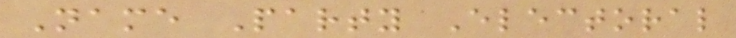Name Party Electoral
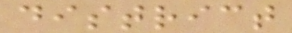district
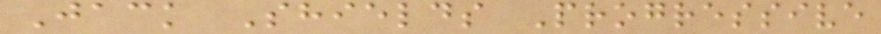Jack Shields Progressive
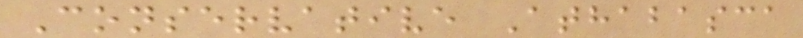Conservative Athabasca
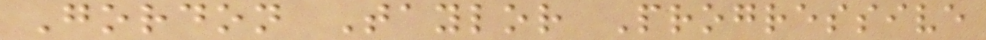Gordon Taylor Progressive
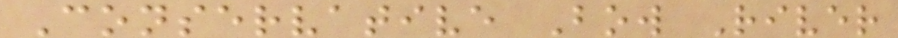Conservative Bow River
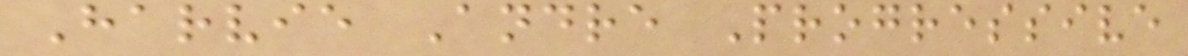Harvie Andre Progressive
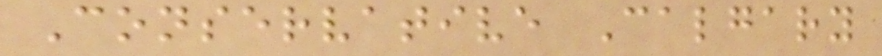Conservative Calgary
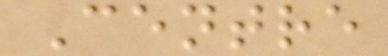Centre
